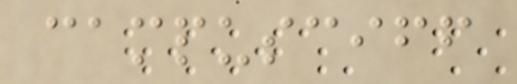campusciff
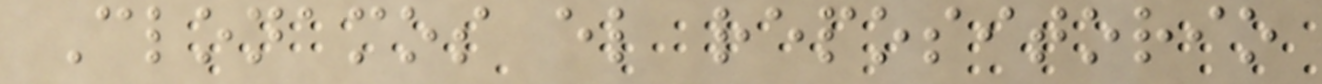Clonamos el repositorio
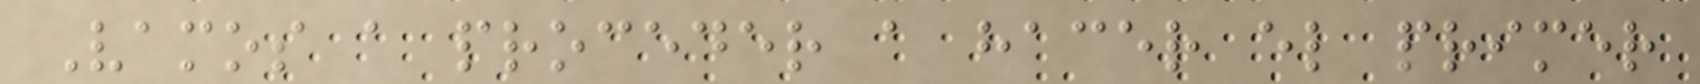Vamos a proceder a hacer el primer
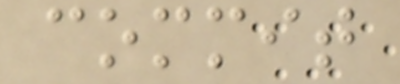commit
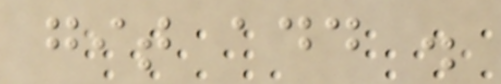git add .
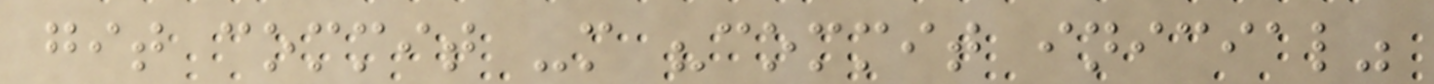git commit -m "commit inicial"
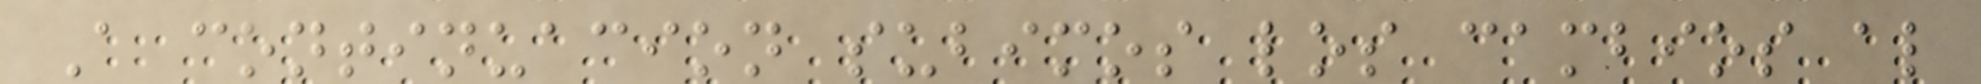A continuacion subimos los cambios al
